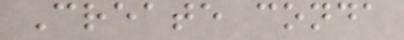Create conda
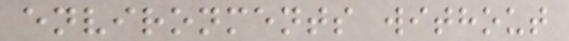environments without
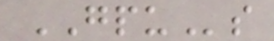GPUs
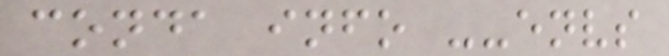conda info --envs
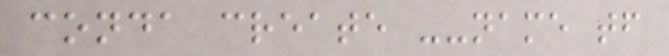conda create --name tf
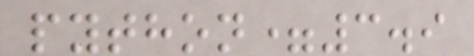python=3.9
